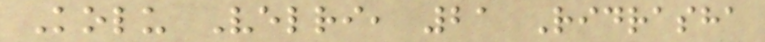Kolu Velri, 21 Ridrasha
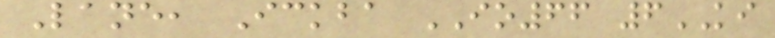Lane, Ickba IO66 6KI
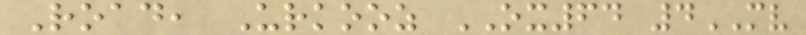Road, Urkooz OX64 4MV
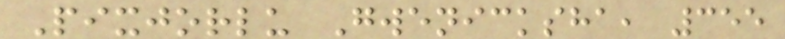Pixjorlu Gwenicksha, 355
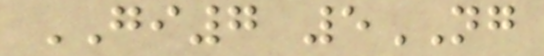GI7 5NG
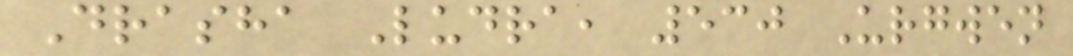Drasha Ludra, 530 Urgwen
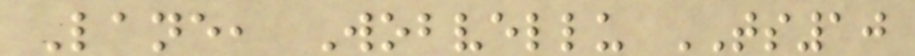Lane, Wobvellu TS10
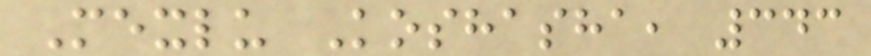Mexlu Koshasha, 343
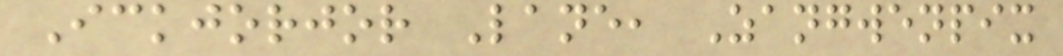Ickjorjor Lane, Zangwenpix
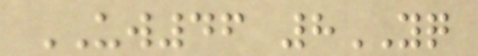UW46 8YQ
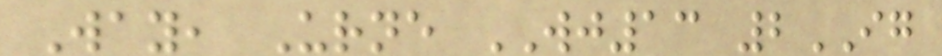Way, Urne WJ13 2IG
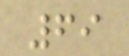69
